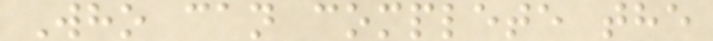Who can complete the
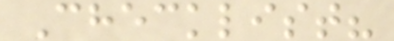Checklist?
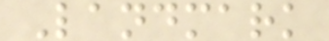Landmark
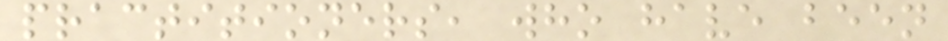practitioners, who have been
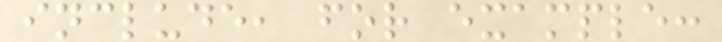include, for example:
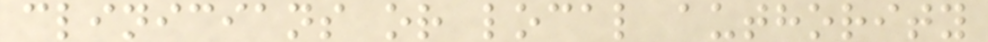clinicians or local authority
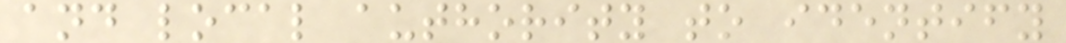and local authority to identify
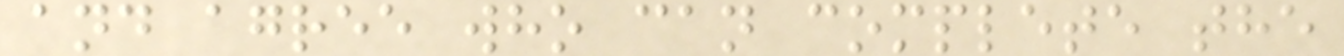and agree who can complete the
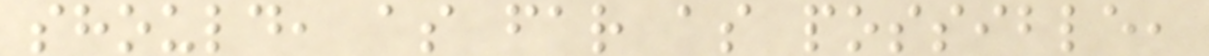should, as far as possible,
